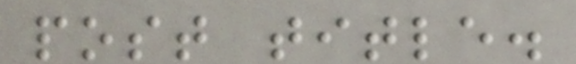post title.
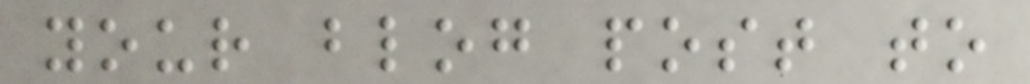your blog post to
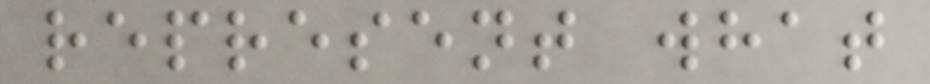represent what
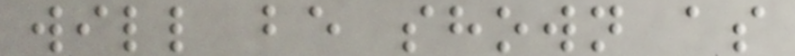will be shown as
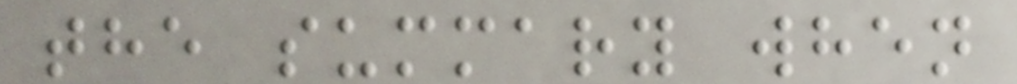the summary when
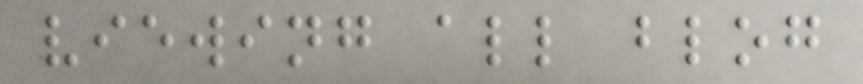viewing all blog
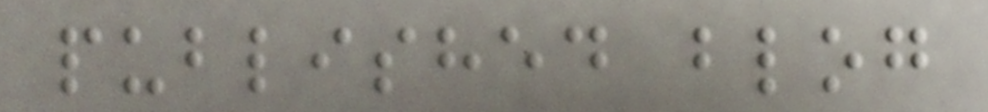published blog
